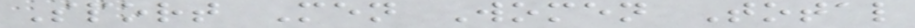Sport Men Women Total
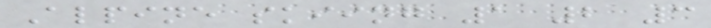Alpine skiing 1 2 3
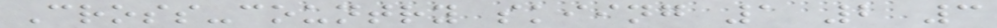Cross-country skiing 1 2 3
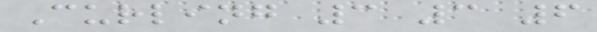Curling 3 3 6
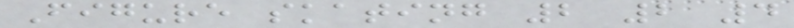Figure skating 2 2 4
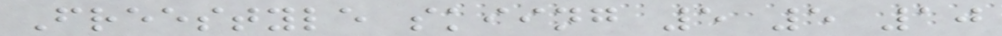Freestyle skiing 5 5 10
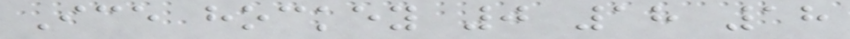Ice hockey 0 18 18
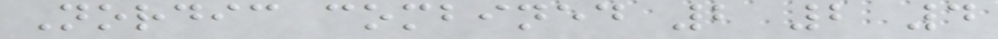Nordic combined 2 2 4
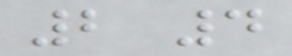2 4
